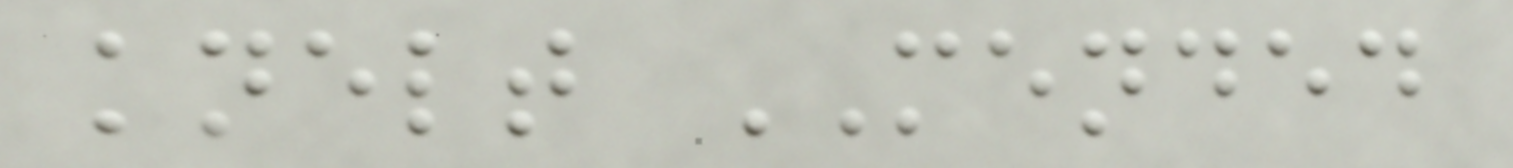knelt MENDED
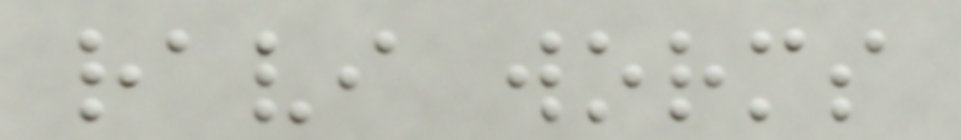ravi worms
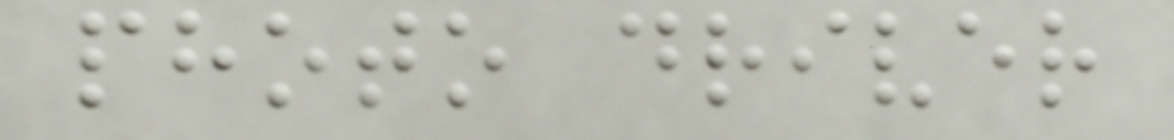photo driver
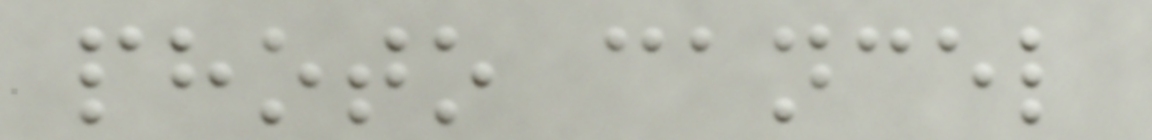photo cancel
